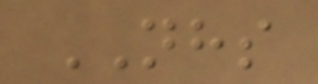NHS
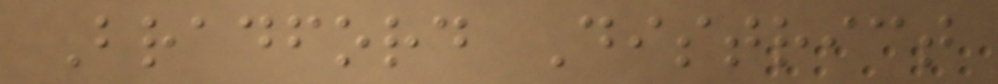Bradford District
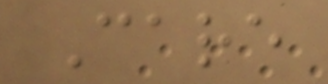Care
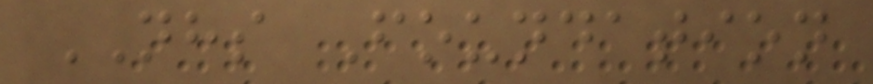NHS Foundation
